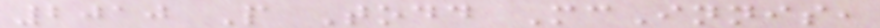2010 P Todd McInnis,
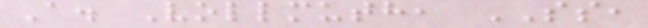A. Vollmuth, SS,
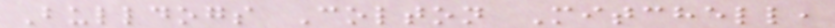Bulldogs Colton Mitchell,
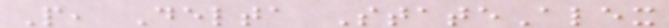P, Delta StateAlex
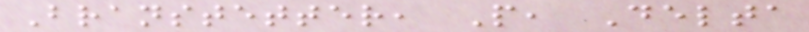Branstetter, P, Delta
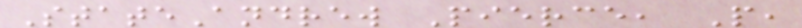StateAndrew Pierce, P,
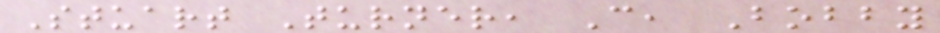Stuart Turner, C, Bobby
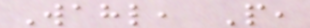Wahl, P,
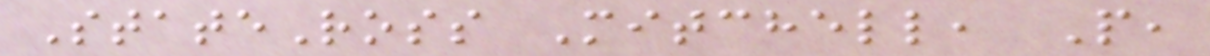StateRoss Mitchell, P,
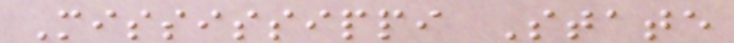Mississippi State
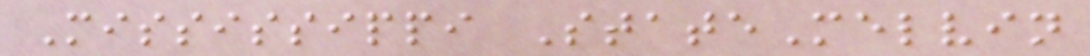Mississippi StateMelvin
